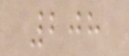208
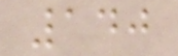140
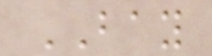BAY
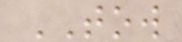TOW
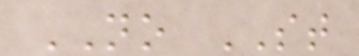NO ST
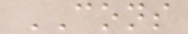CONS
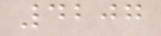4207
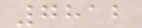7812
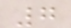7
